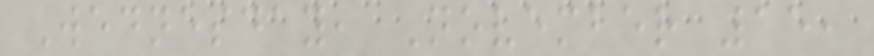Wednesday, November 15,
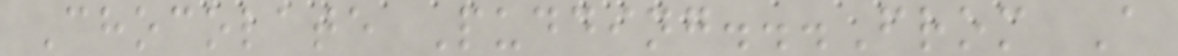Chocolate Pudding...From A
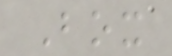Box
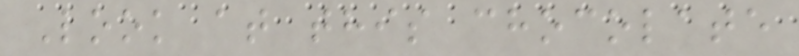Look at this chocolate
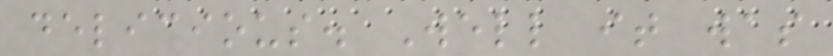delicious. Well it was
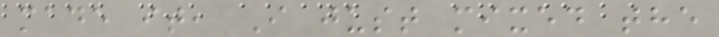made it, I just mixed the
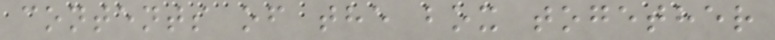contents of the box together
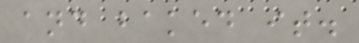and baked it.
